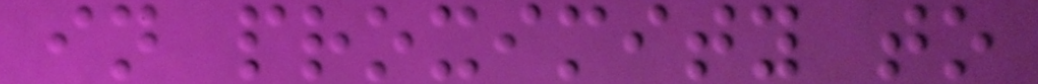in proximity to
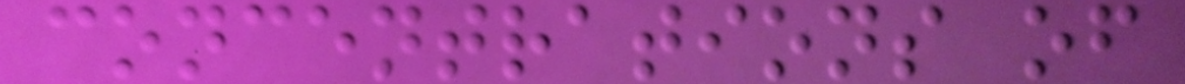concentrations of
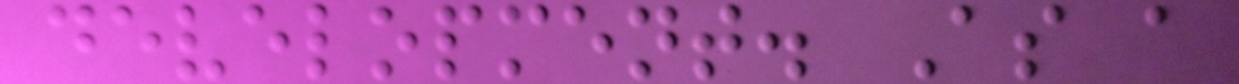development. As a
